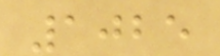1025
